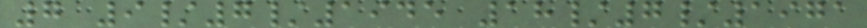7 9/7/1945 18/7/1971
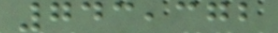743,372
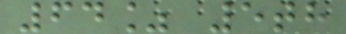64% 5th
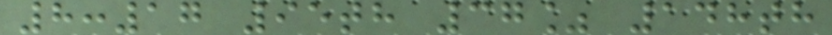8:17 95th 37% 148th
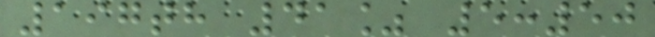197th 41% 5:50
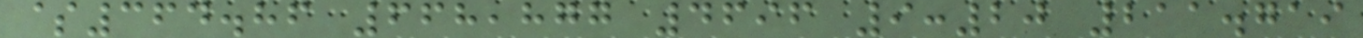$364.86 668,877 4696 9:20 211.719
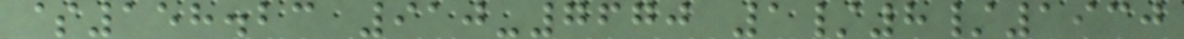$158.23 910-7670 1/8/1930
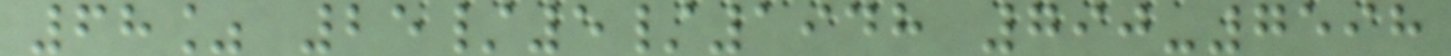68% 25/5/1948 790-7598
